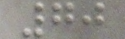70
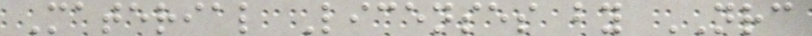Material Licenses by NRC
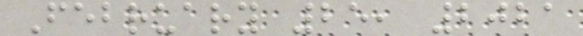February 25, 2021
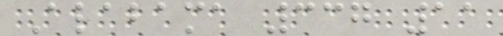Alabama 337 11
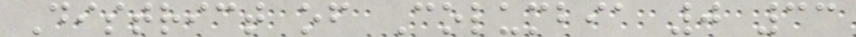District of Columbia 0 33
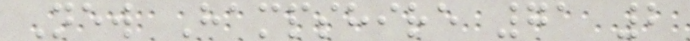New Hampshire 71 2
